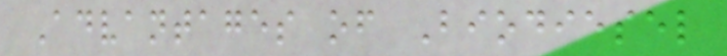Advantages of Biodiesel
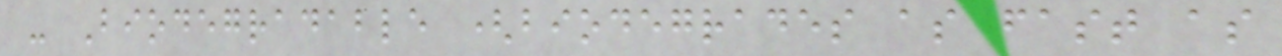- Biodegradable (biodegrades as fast as
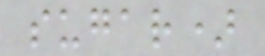sugar)
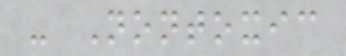- Nontoxic
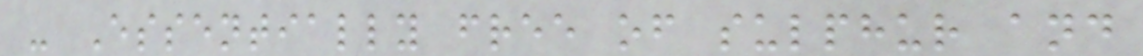- Essentially free of sulphur and
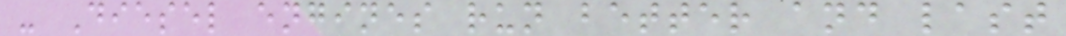- Diesel engines run better and last
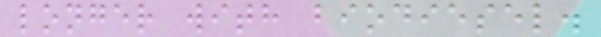longer with biodiesel.
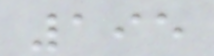195
